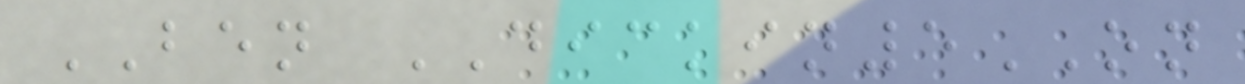BEN DICKIN5ON
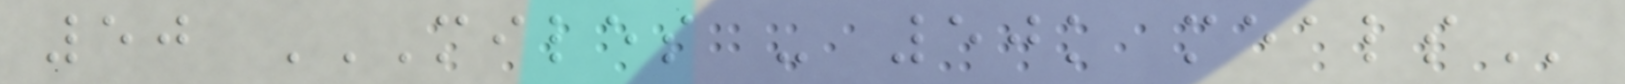50 MILES - 50K MEALS
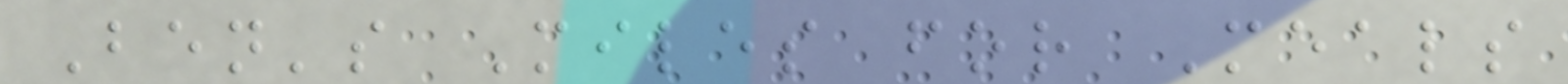Ben's Miles for Meals
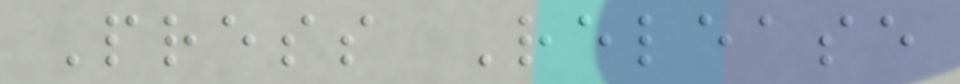Press Release
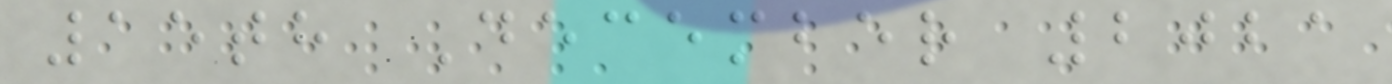15th December 2021
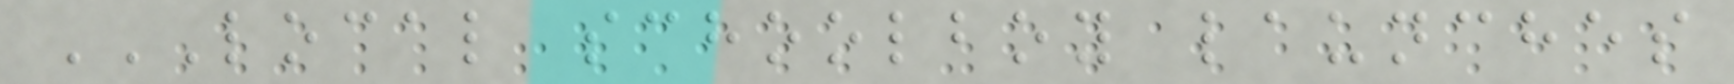LOCAL SCHOOLBOY LAUNCHES
